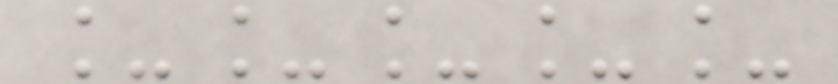_____
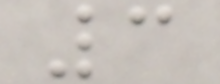3
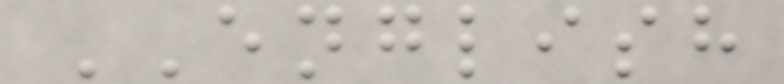ENGLISH
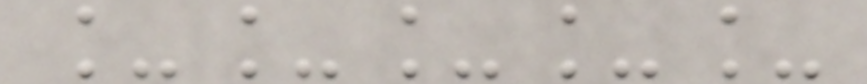_____
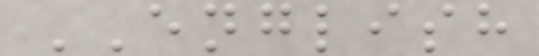ENGLISH
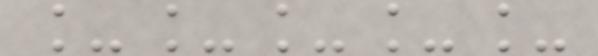_____
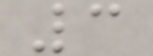3
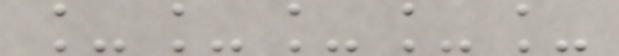_____
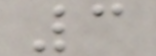3
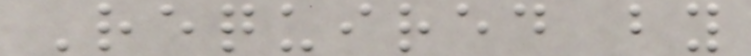Required by
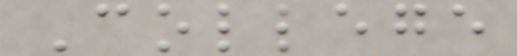College
